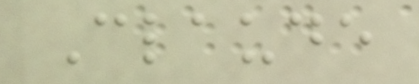Claude
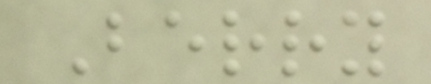Berry
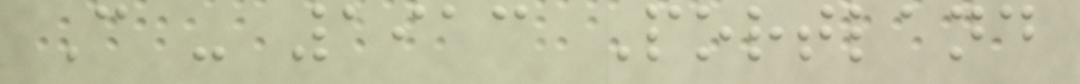C - 1913 Portland
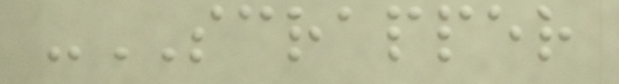-SCRAPPER
